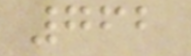762
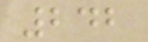242
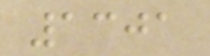1301
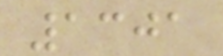1301
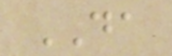DA
